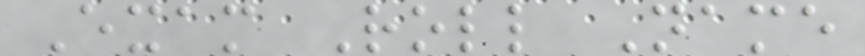Exam Roll Name
